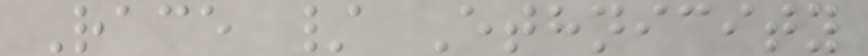Race / Ethnicity
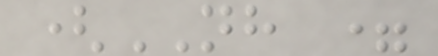(NH =
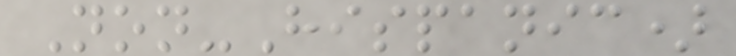Non-Hispanic)
